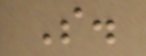S.
